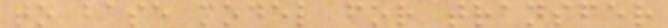to base model for transfer
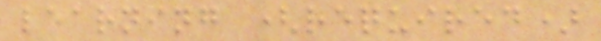learning (required)
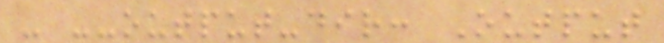- --output-dir: Output
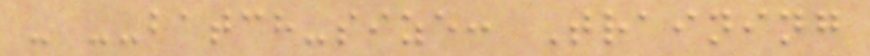- --batch-size: Training
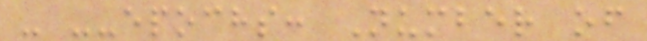- --epochs: Number of
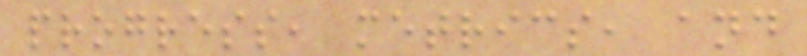progress, metrics, and
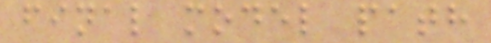final model path
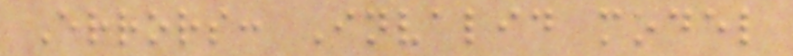Errors: Invalid model
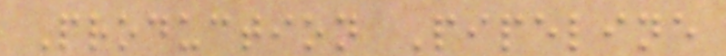Production Pipeline
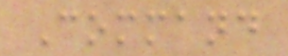Command
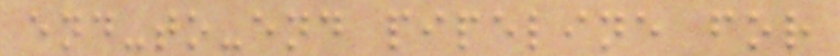end-to-end pipeline for
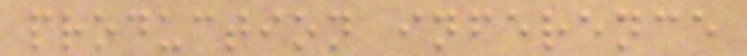production inference
